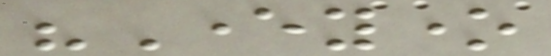"Everyone
